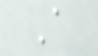A
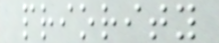priority
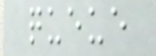queue
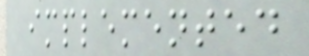implemented
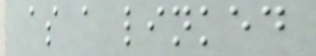as a linked
